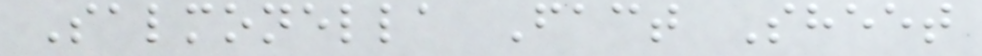Salmonella Fact Sheet
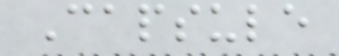Capsule
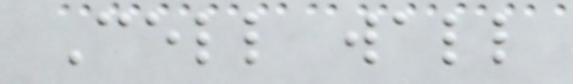Cell wall
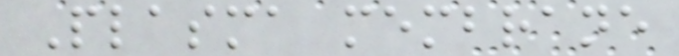Plasma membrane
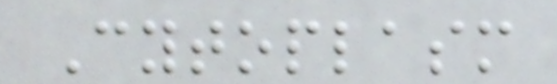Cytoplasm
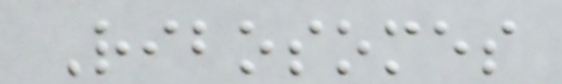Ribosomes
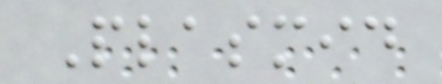Plasmid
